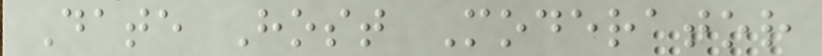Date Host Moderator
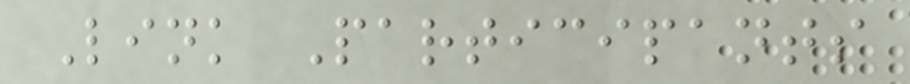Link Participants
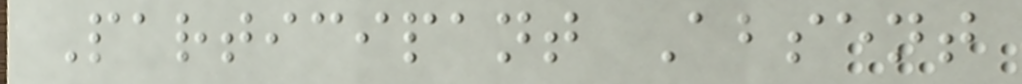Participant Absent
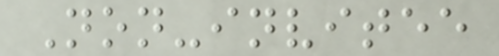Non-invitee
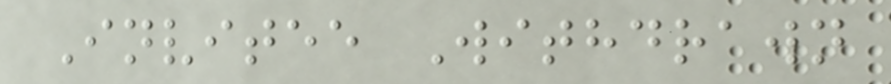Invitee Withdrawn
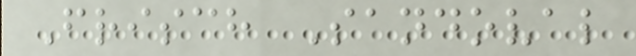Frisch Sandoval
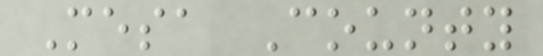Mesa County
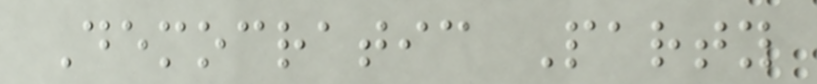Democratic Party
